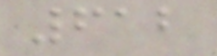612
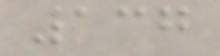137
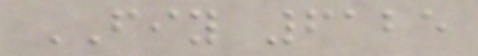FIY 6125
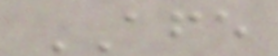AFE
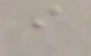i
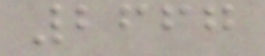2667
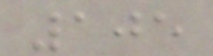105
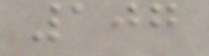107
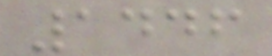1446
